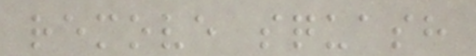remove squash
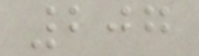207
